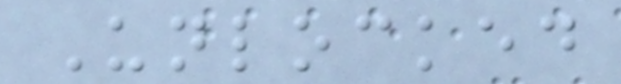Unlocked
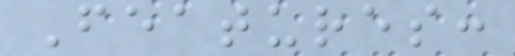Features:
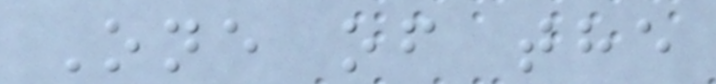One of the
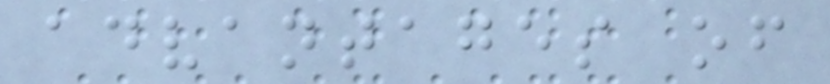advantages of
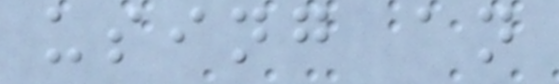using an
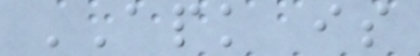APK is
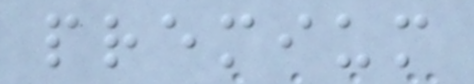premium
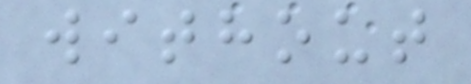without
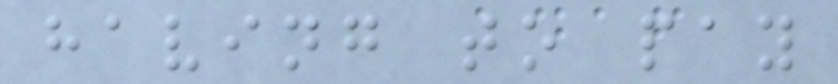having to pay
